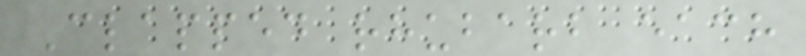Clapped rhubarb each
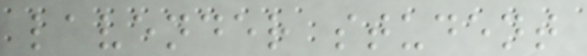lavender student
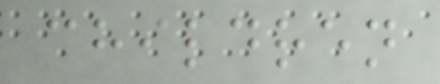children
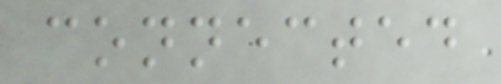connected
